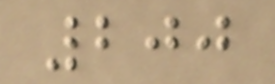200
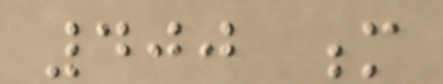400 m
